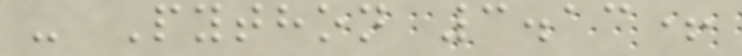- Python 3.13+
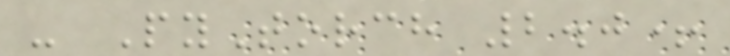- PyTorch 2.0+
